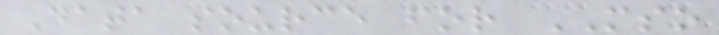Data source for MSO
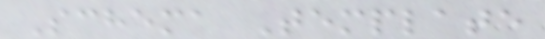Schema Template
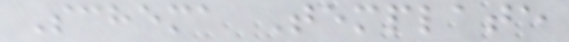Schema Template
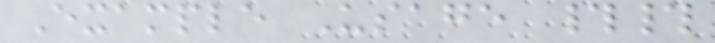Example Usage ##
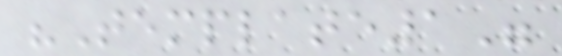"Template1"
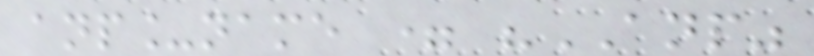anp_name = "ANP"
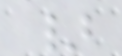}
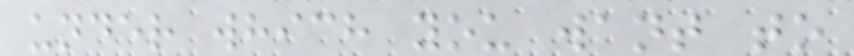under which you want to
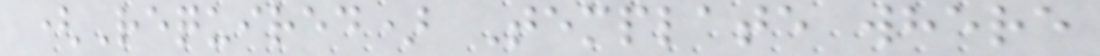(Required) Template where
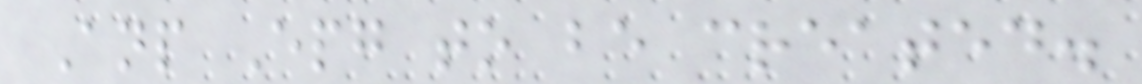Anp Epg to be created.
